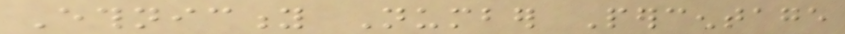Ethnicity Number Percentage
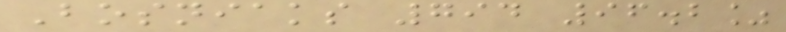Bosniaks 794 96.2%
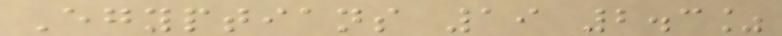Egyptians 19 2.3%
